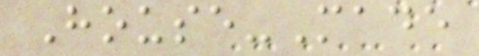House-Made
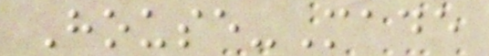House-Made
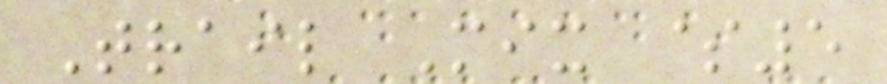Trail Mix $5
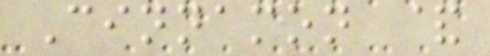Cinnamon &
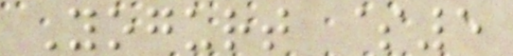Yogurt $5
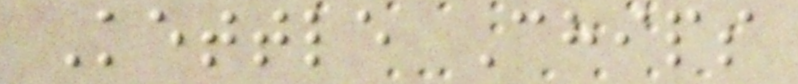Kettle Chips
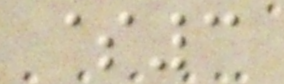$3
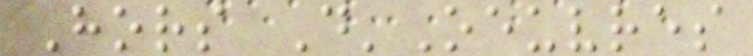Hors D'Oeuvres
